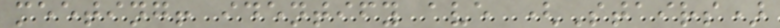meeting! identify ave (Stairs)
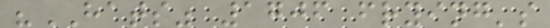"HATS" 1706 frying's
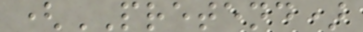(PRETEND)
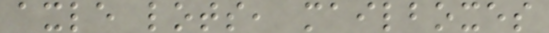axle lots, mailboxes
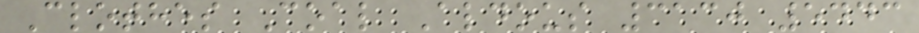Clothes Coal Aldous 3130 5443
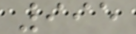995
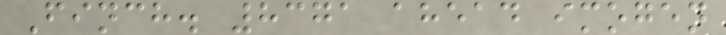Finch. 8371 ahead imogen
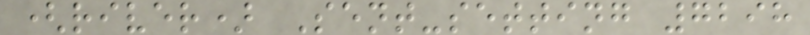(river) Sent-setting 7298
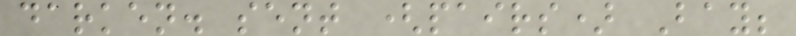darken. sent (pairs) Bay;
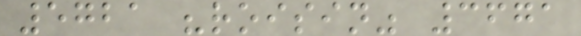5721 "roisin" 3671
